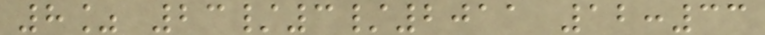8% 23/3/2011 12:33
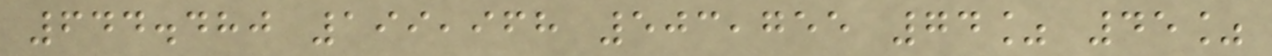644.480 199,968 503,755 74% 45%
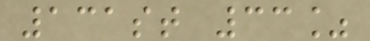131st 33%
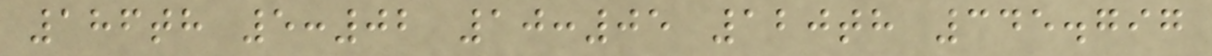186th 5:02 10:05 120th 345.797
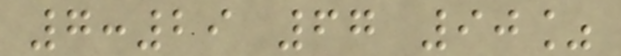7:29 67 90%
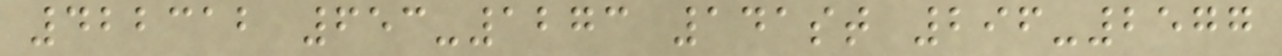422312 653-1273 141st 296-2577
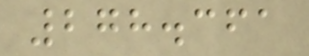278.361
